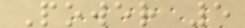Power 5
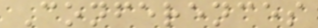Conferences
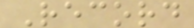Record
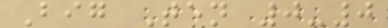Big Ten 0-0
